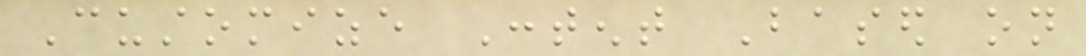Customize Content Based on
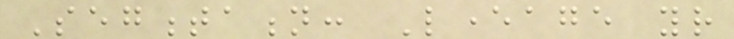Segmentation: Leverage your
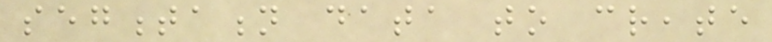segmentation data to create
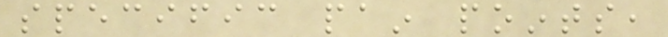specific pain points,
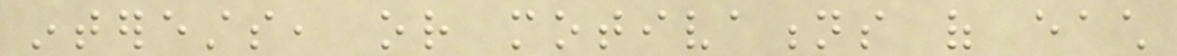interests, or motivations of each
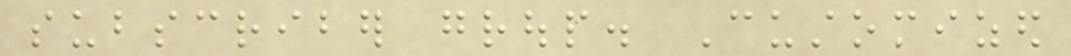subscriber group. Customized
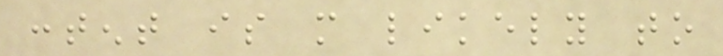content is more likely to
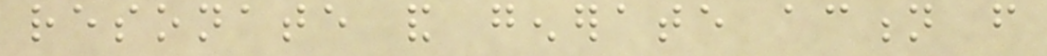resonate and generate action from
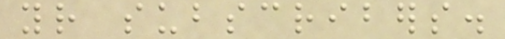your subscribers.
